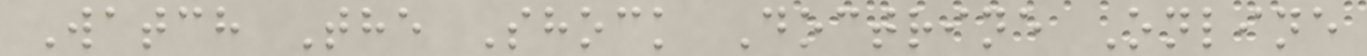Watch The Shock Doctrine Online
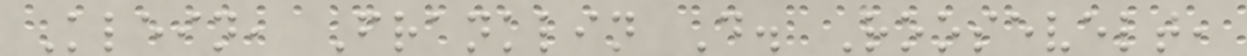Klein, Franklin D. Roosevelt,
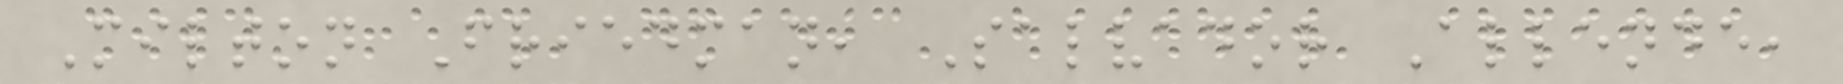Milton Friedman, Salvador Allende,
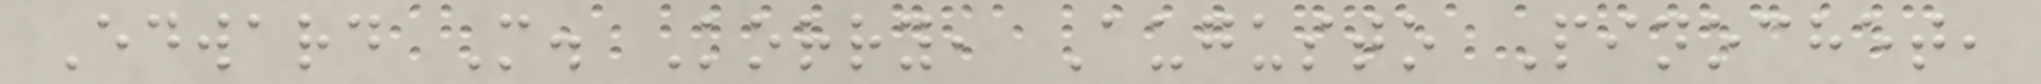Edward M. Korry, Augusto Pinochet,
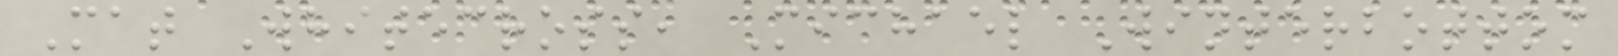Mat Whitecross, Michael Winterbottom
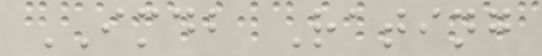IMDB Rating
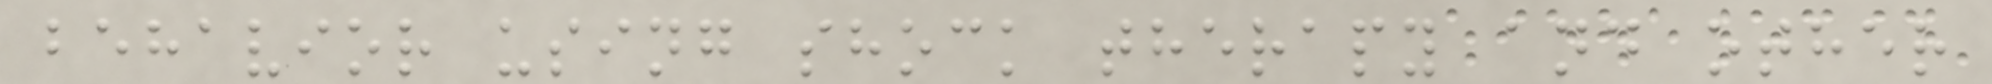behavior using shock therapy and other
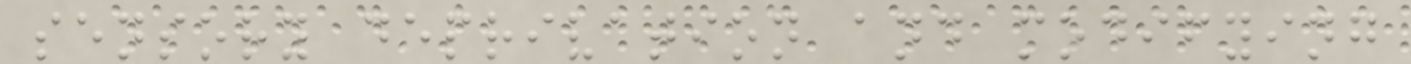sensory deprivation and modifying
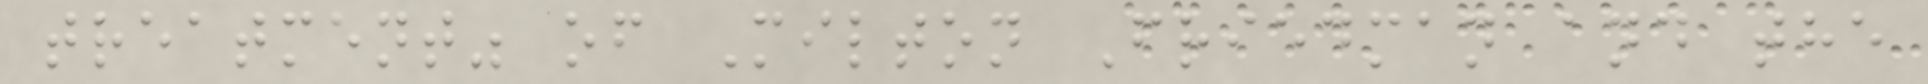treatment" of Milton Friedman and the
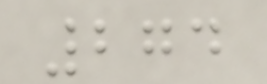274
